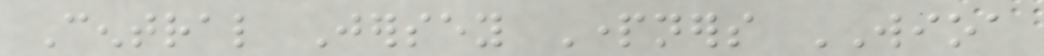Central Jersey Partners WIOA
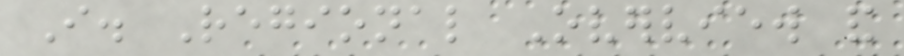I. Regional Overview and
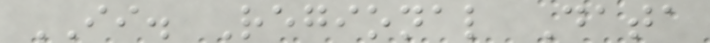II. Regional Data
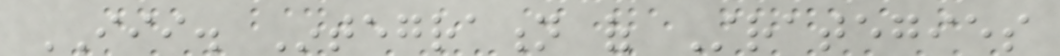III. Integration of Strategies
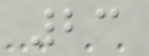23
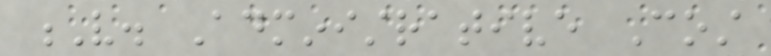V. Administrative Cost
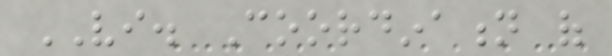VI. Coordination of
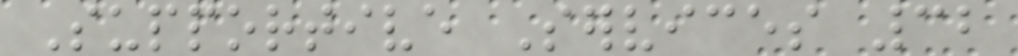Supportive Services 32
